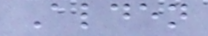Alden
